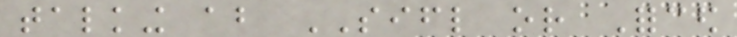talking about SIFL or Forced
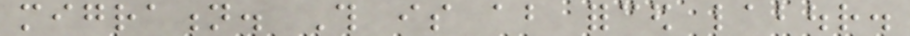migration. This is about forced labour.
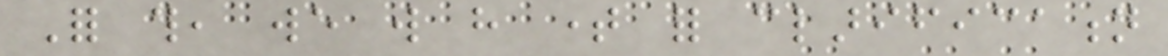For this, we will have time for clarification
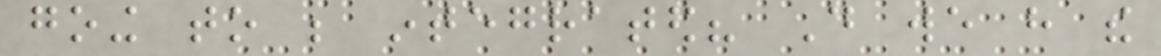going to be integrated? Do we have the
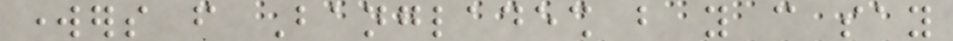workers from Bangladesh but you can say
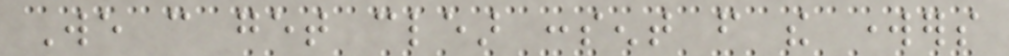We can get clear consent from the workers
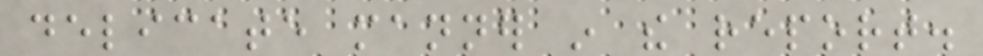delicate manner in the report.
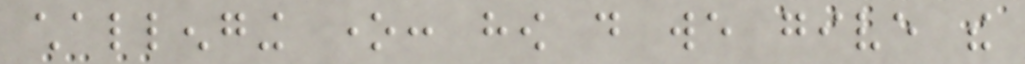challenging one: how do we give the
